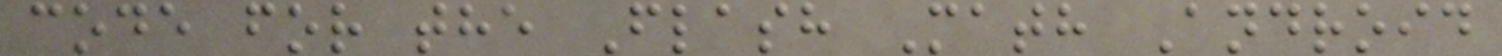code for the Flash Math Android
